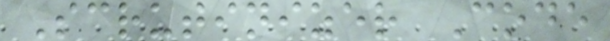Scrutinizer Code
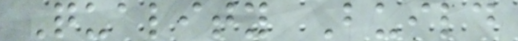Quality Build
